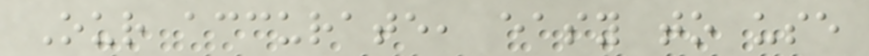Our accurate, easy to use
